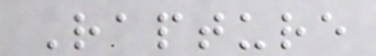Rapture
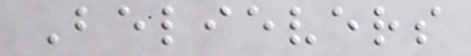Believers
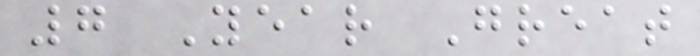7 Year Great
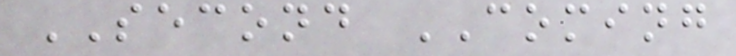SECOND COMING
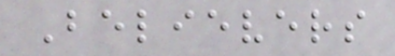Believers
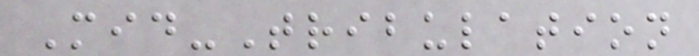Mid-Tribulation
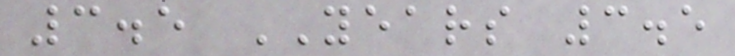3.5 YEARS 3.5
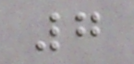7
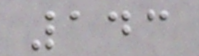143
